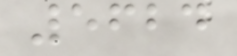5624
